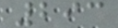293
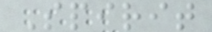Spirit
